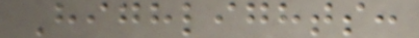Highlights:
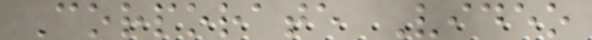Corporate Video
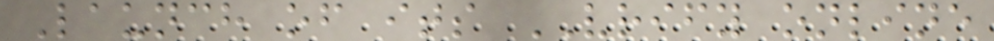Launch of its VRIFY online
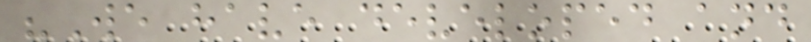"We have developed and
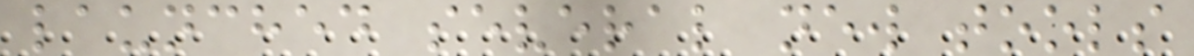launched several new tools
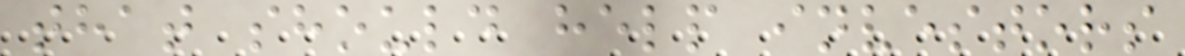that should help investors
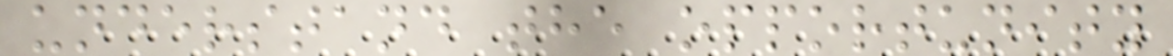understand the opportunity
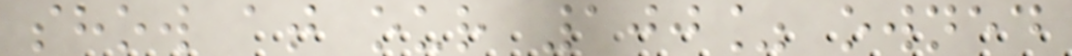show at our 100% owned
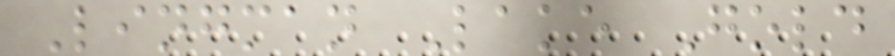Lingman Lake Gold
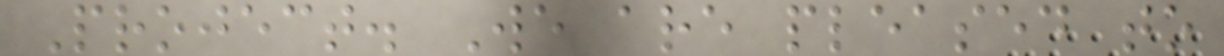Project. We are pleased to
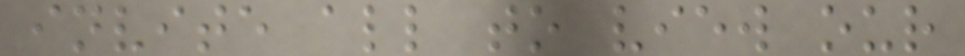invite all to view our
